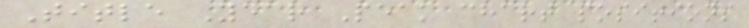Title Year Peak chart positions
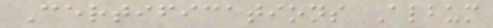Certifications Album
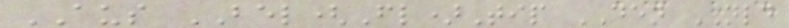AUS BEL(Fl)Tip DEN NLD
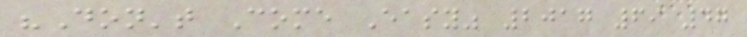"Don't Come Easy" 2017 69 47
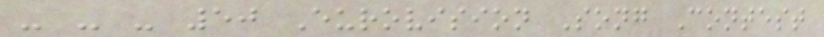- - - 50 Eurovision Song Contest
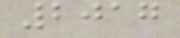2017
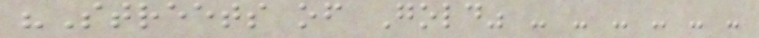"Streets of Gold" - - - - - -
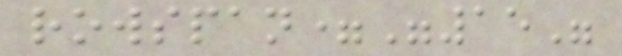rowspan="15"
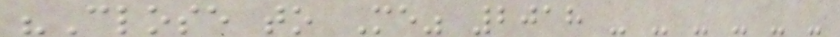"Close to Me" 2018 - - - - - -
